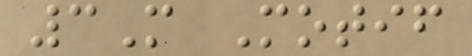3M Motif
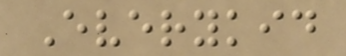Everykid
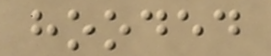hooded
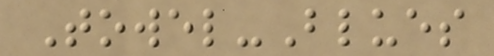Towel-Blues
